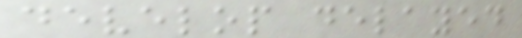develop delayed
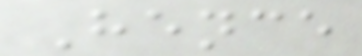Hence
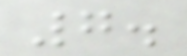7.
